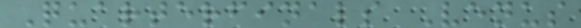Quarterfinals Venus
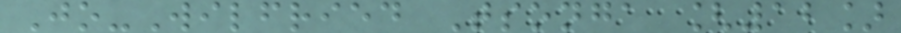Jo-Wilfried Tsonga [12]
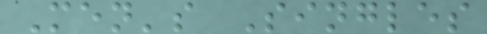Men's Singles
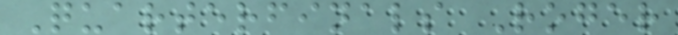Quarterfinals Roger
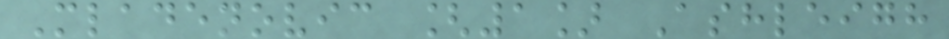Mladenovic [1] Ashleigh
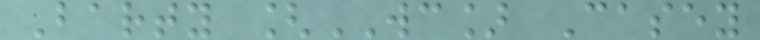Barty [WC] Casey
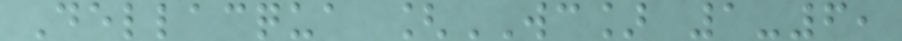Dellacqua [WC] 1-6,
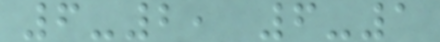6-2, 6-1
